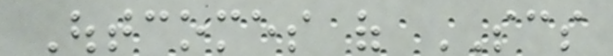Outcomes of SCS
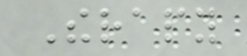Therapy
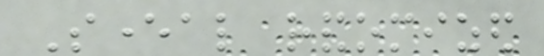Several randomized
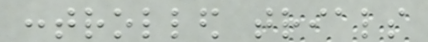controlled trials
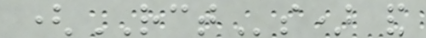(RCTs) and
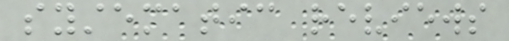systematic reviews
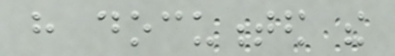have documented the
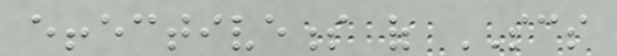effectiveness of SCS
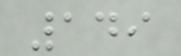149
